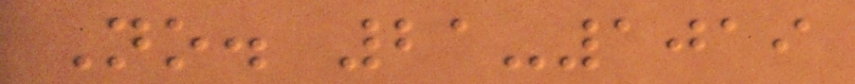No. 21-1019
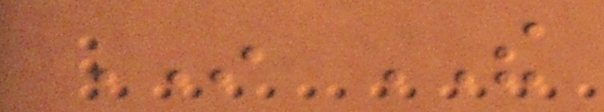IN THE
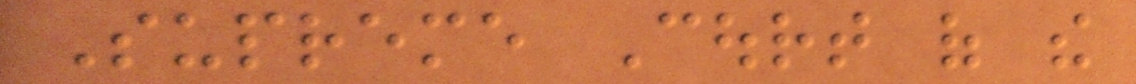Supreme Court of the
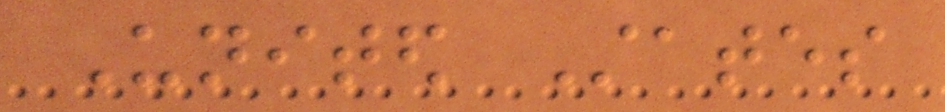United States
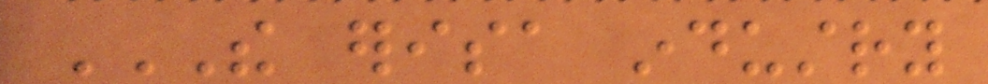THE ERISA INDUSTRY
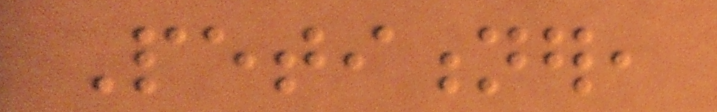Petitioner,
